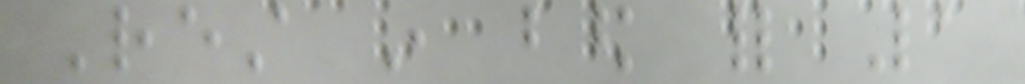Rest in bed for 1
